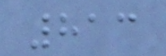813
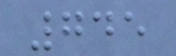745
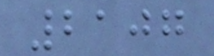2107
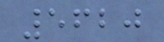5620
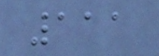111
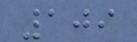109
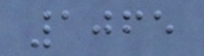1065
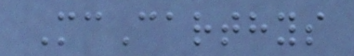McCarthys
